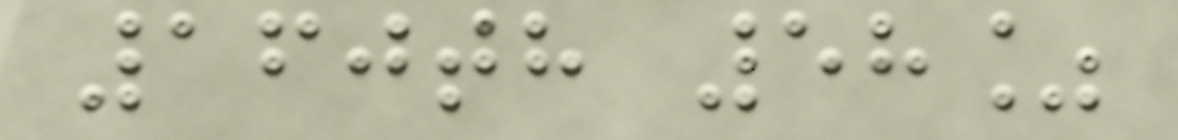160th 58%
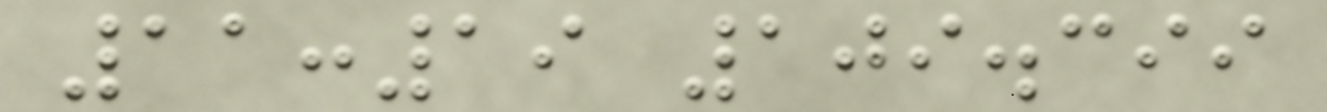11:19 109.399
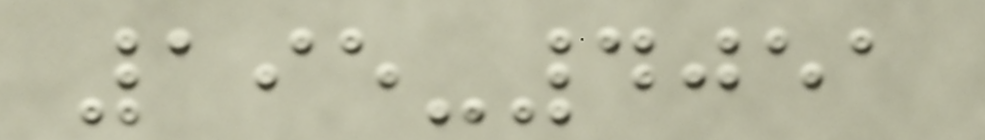195-4051
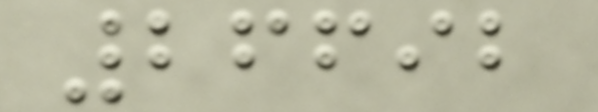26692
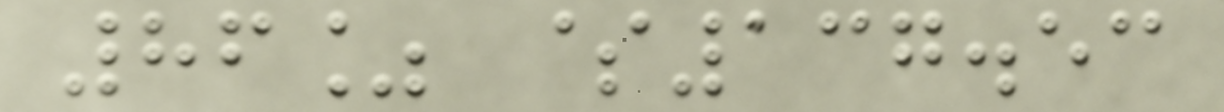86% $137.53
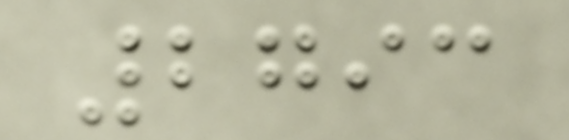2793
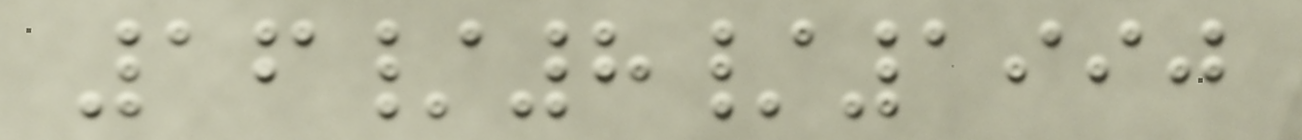16/8/1990
